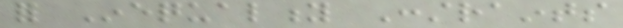for Inequality Constraints
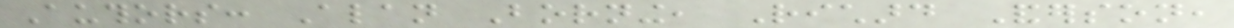Authors: Alan Borning, Richard Anderson,
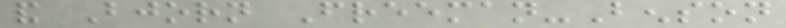and Bjorn Freeman-Benson
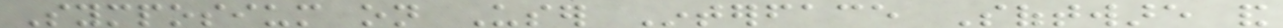Symposium on User Interface Software and
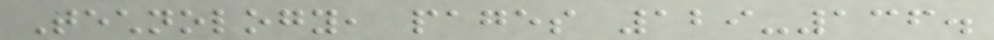Technology, pages 129-136.
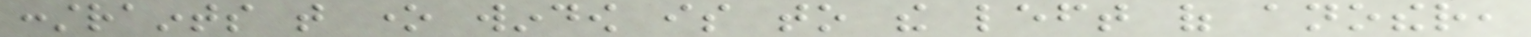constraints that one window is to the left of another,
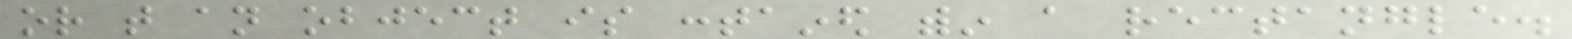or that an object is contained within a rectangle.
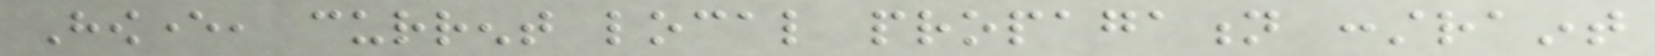However, current local propagation constraint
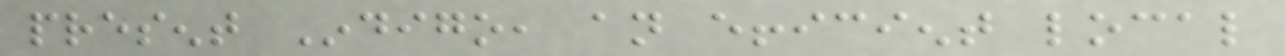present Indigo, an efficient local
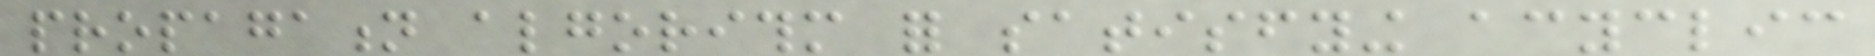propagation algorithm for satisfying acyclic
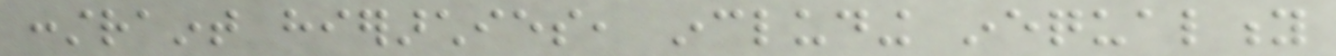constraint hierarchies, including inequality
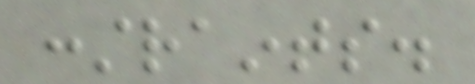constraints.
